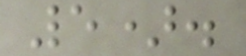5).
